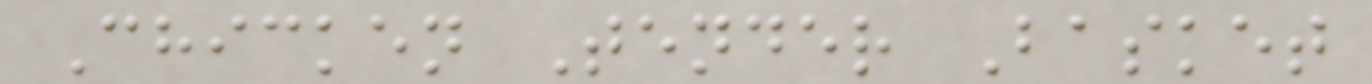Chicken Tender Basket
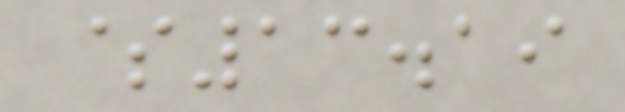$13.19
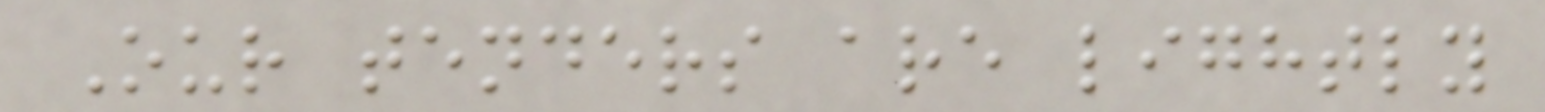Our tenders are lightly
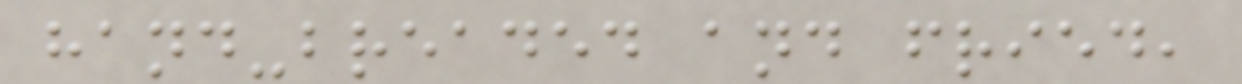hand-breaded and fried,
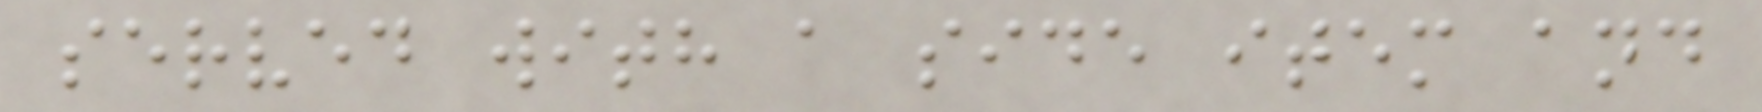served with a side item and
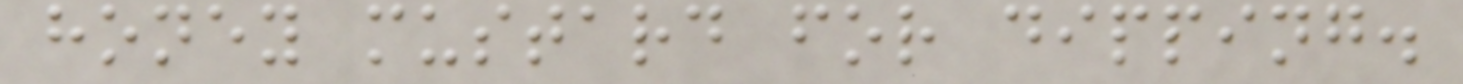honey mustard for dipping.
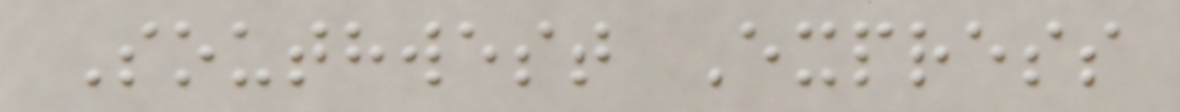Southwest Express
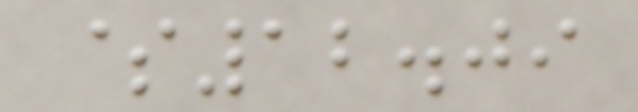$12.09
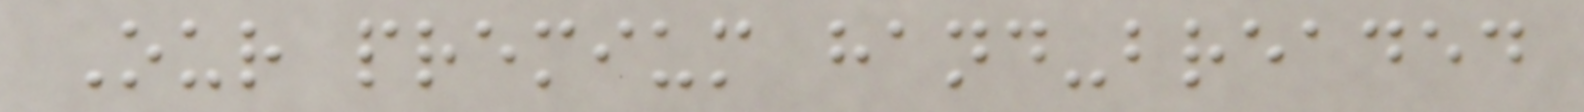Our premium hand-breaded
